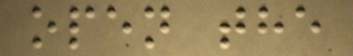open the
